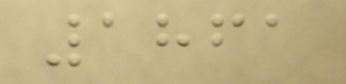1861
